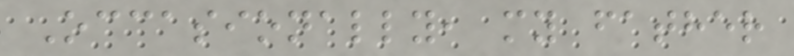Occasionally, my father
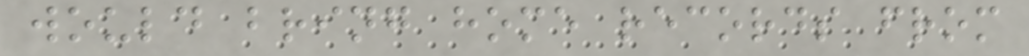would bring home records from
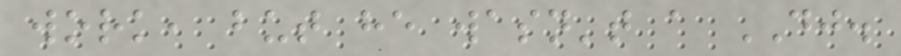work, but he wasn't a DJ.
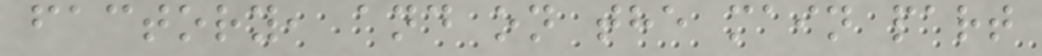factory, and on the main part
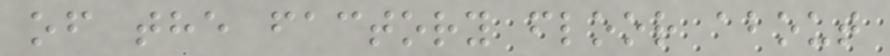of the factory floor about
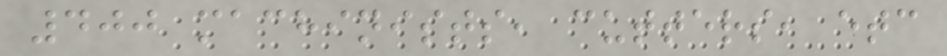400 machinists, cutters, etc
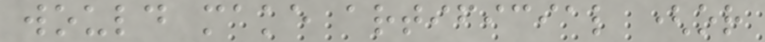would make artificial (or
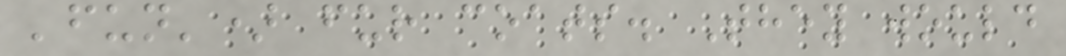'fun') fur coats. They would
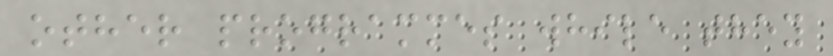other programmes while they
